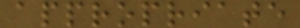appropriate
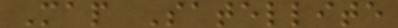Map Satellite
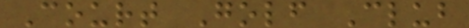Court Golf Club
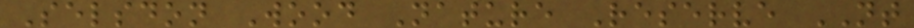Selsdon Wood Nature Reserve NT
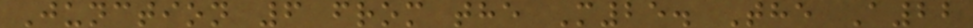Junction 6 from the M25. The A22
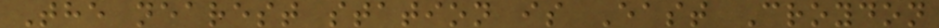The nearest station is East Croydon
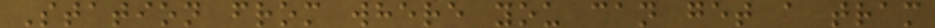Station from where you can get a tram
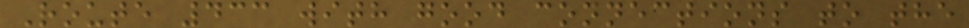Route 433 with good connections to the
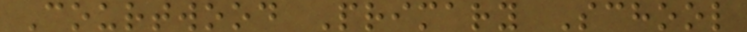Courtwood Primary School
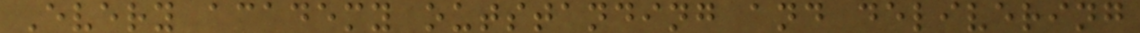Every academy outstanding and delivering
